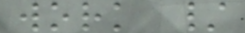work /
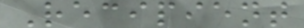Recipient
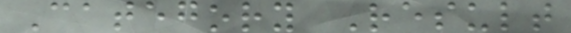Category Result
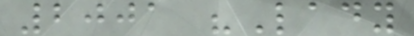2001 "Lady
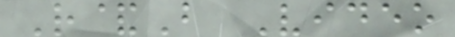R&B Video
